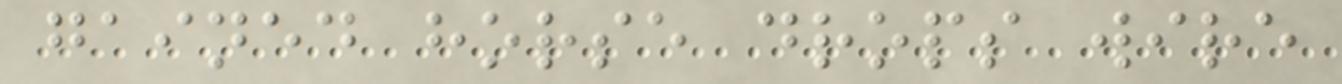gained horse drops wire
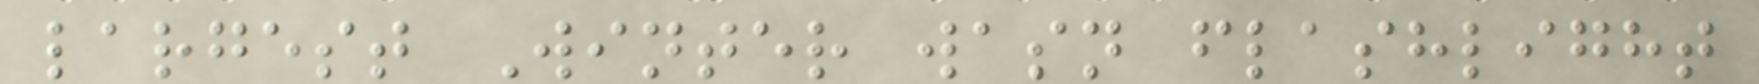largest Winter wasn flashlight
